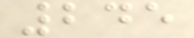245
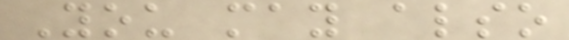You may also
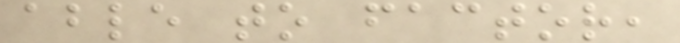able to factor,
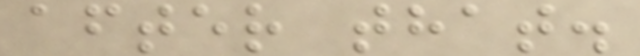after that.
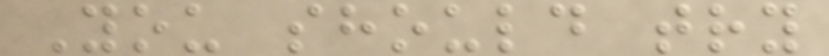You should try
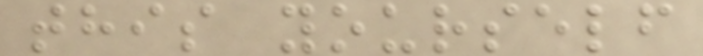this yourself
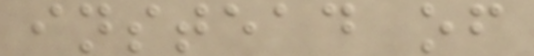instead of
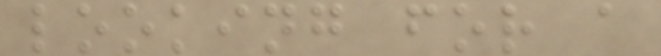looking for a
